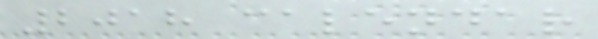2018 calendar
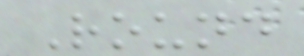Round
